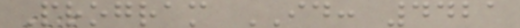Program ID: 4421
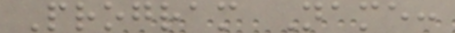Program Name:
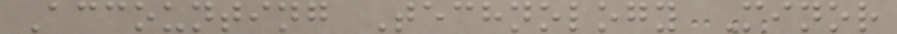Accounting Technology Minor
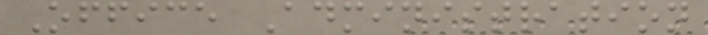Office Administration
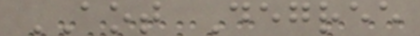AOT Degree
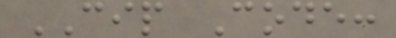CIP Code:
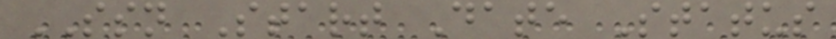SSN Start Date Status
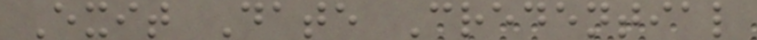Exit Date Credential
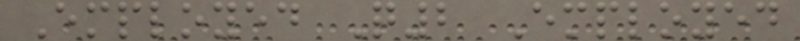Employed Q2 Employed
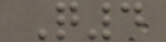Q4
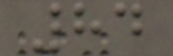84
